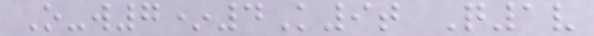O-w7*4K9t Q1v
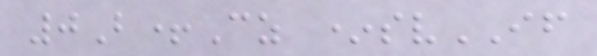0B+Cz *svIF
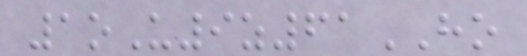1oU9z61HO
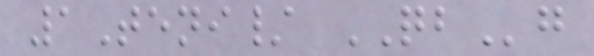1Teni/ QBg
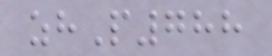zhP788
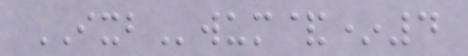IXBwum&*4
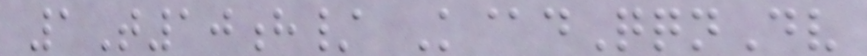1T10h/ K@dQqnDv
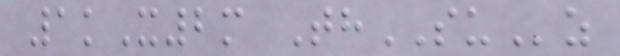1kX2m ThSUz
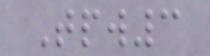Tpw3
